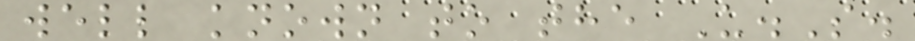well known to the U.S.
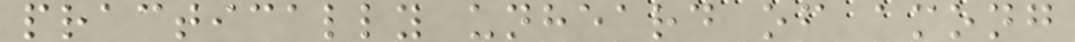practically unheard of among
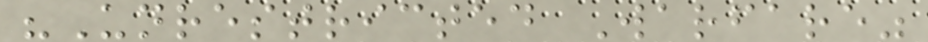"Unrestricted Warfare"
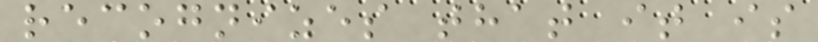recognizes that it is
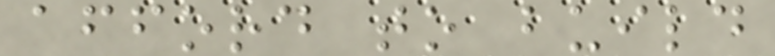afford to build
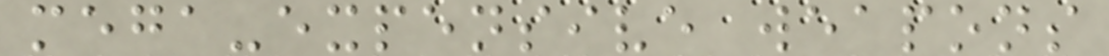mega-expensive weapons
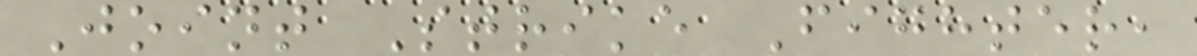Joint Strike Fighter,
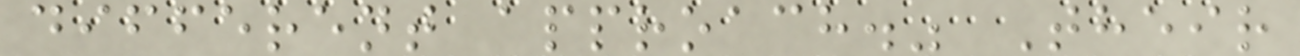different approach." Their
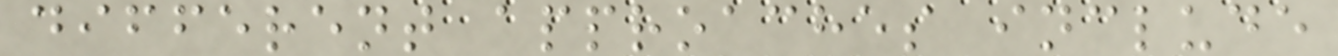different approaches include
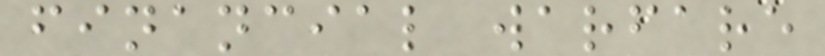financial warfare
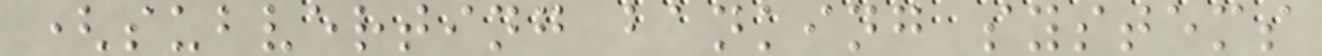(subverting banking systems
